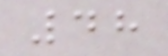48
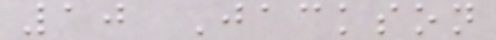10 Jackson
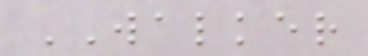WALKER
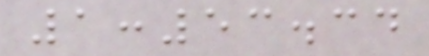1:53.34
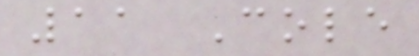11 Cole
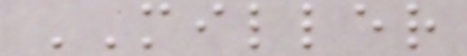MILLER
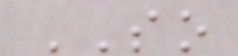SO
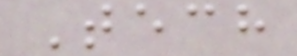Tech
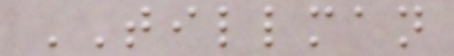TILLMAN
